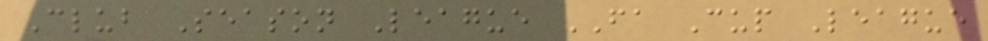Club Season League FA Cup League
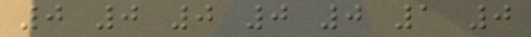0 0 0 0 0 1 0
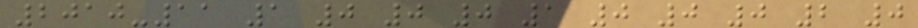2010-11 1 0 0 0 1 0 0 0 2 0
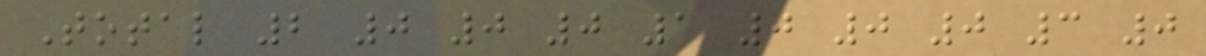Total 2 0 0 0 1 0 0 0 3 0
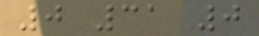0 31 0
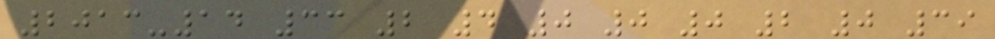2013-14 33 2 4 0 0 0 2 0 39
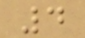4
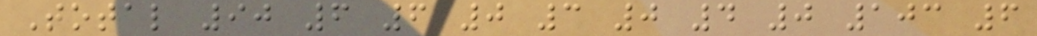Total 90 6 6 0 3 0 4 0 103 6
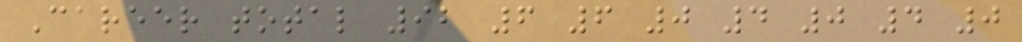Career total 92 6 6 0 4 0 4 0
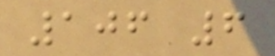106 6
